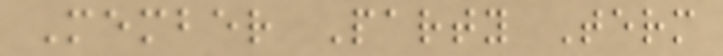Member Party Term
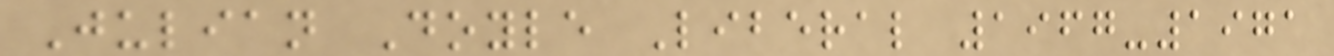Julian Doyle Liberal 1967-1971
